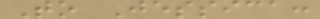To Jessica:
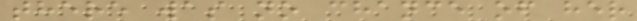there was no chance of her
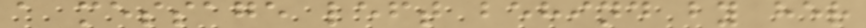a message left behind by her
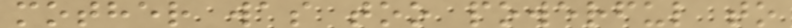mother was too powerful to
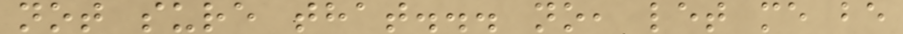not sure that... no, let me be
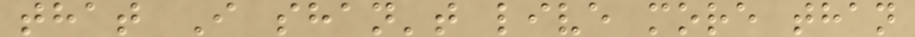that I shan't live more than
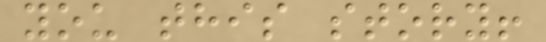you this story!
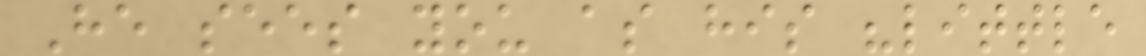He sees you as his "little
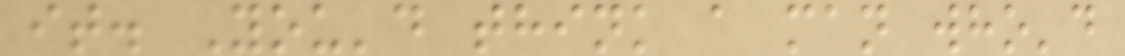it. You'd think a man who'd
